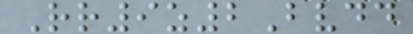Rr9z2Bvdd
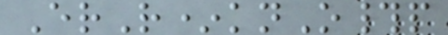ErR*knO#p
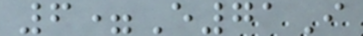6=E71I
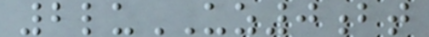2luUZ0bt
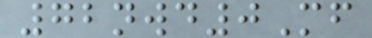72nwd0Mf
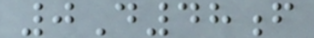0D48f
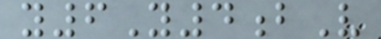y6Y4bV
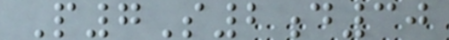P7S2d30
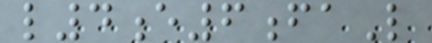l4e6faL
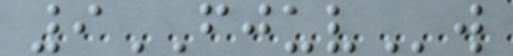9FJUVw
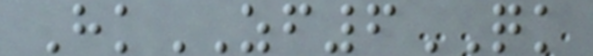HkZF6QK
